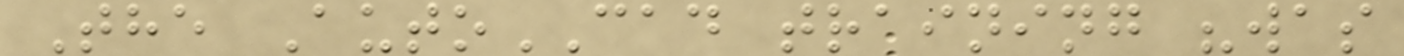The AutoCAD training "was
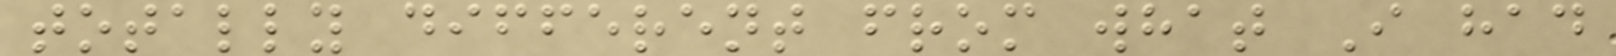totally different from what I had
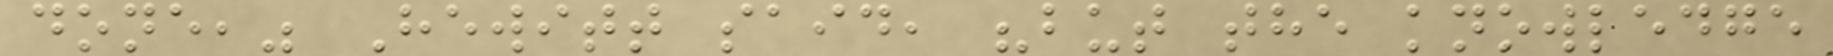done," Hewitt said, "but the knowledge
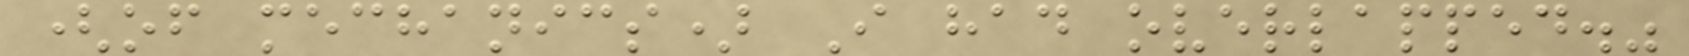(of mechanics) I had overlapped."
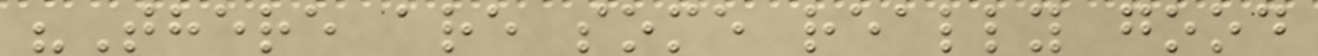"There are some really good
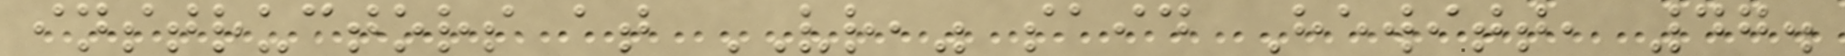instructors at VR," said Hewitt, 47.
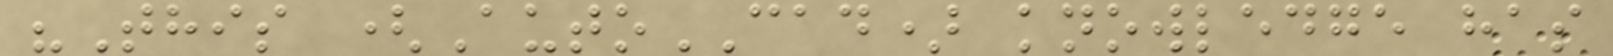"This (AutoCAD) knowledge has
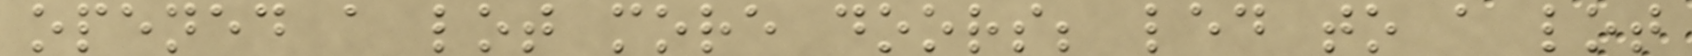opened a lot more doors; led to a lot
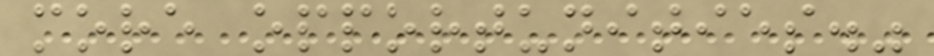more opportunities."
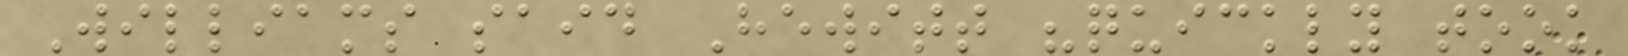Williams said Hewitt "quickly took
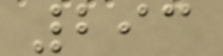293
